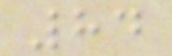84
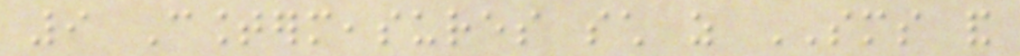9 Countermeasures such as SMS and
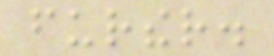further.
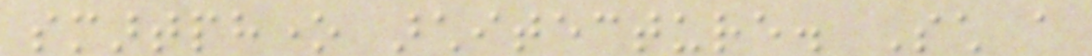smartphone architecture. Such a
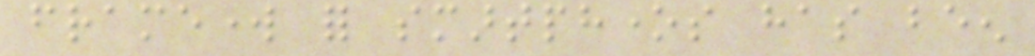framework for smartphones has been
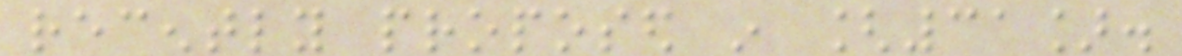recently proposed in [31].
